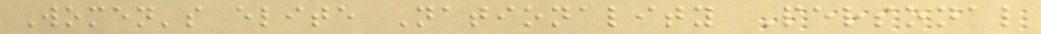Women's elite Nationality Personal
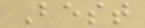Best
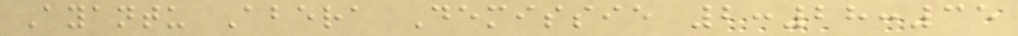Ayantu Abera Demissie 2:28:35
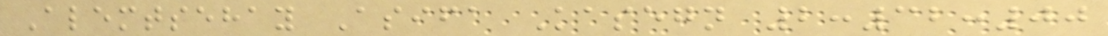Alemtsehay Asifa Kasegn 2:32:00
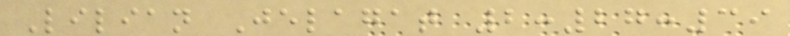Lilian Jelagat 2:27:39
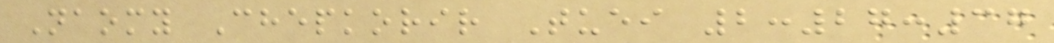Naomy Chepkorir Tuei 2:27:37
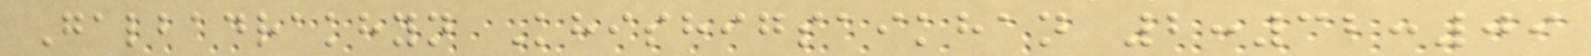Galbadrakhyn Khishigsaikhan 2:32:09
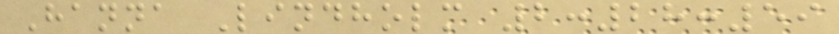Hanna Lindholm 2:28:59
